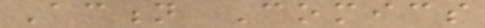Action Comics
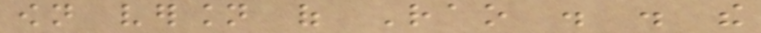own version of Rao . . the
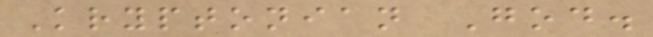Kryptonian God.
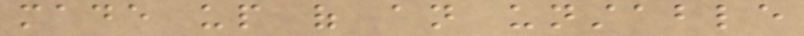made up of an unstable
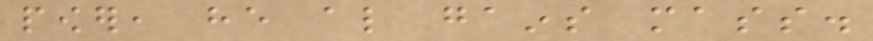power, he also gains mass.
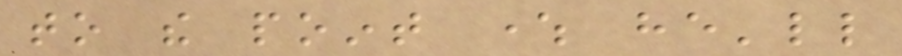to the point where he'll
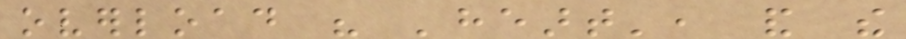overload his 'heart', and the
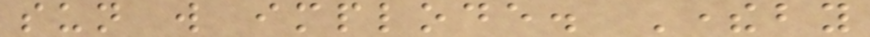sun will implode. Thereby
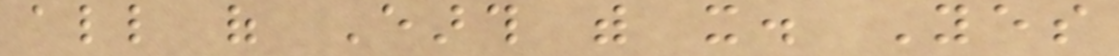all of Earth with it. Yes
